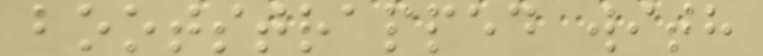bootstrapped with
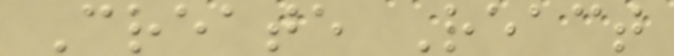Create React
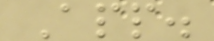App.
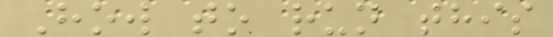How to run this
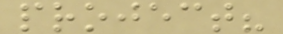project?
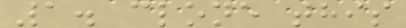1. clone this
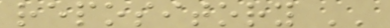repository ''
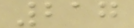217
